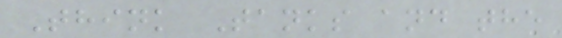Think Tanks and the
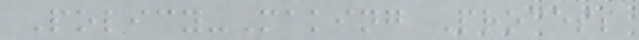Policy-Making Process
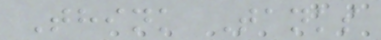Think Tanks
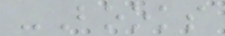-Books
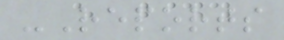-Reports
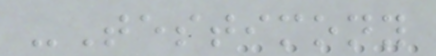-Testimony
